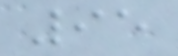95
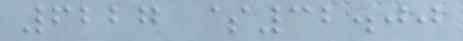6227 $32.00
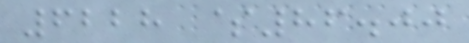6228 $86.00
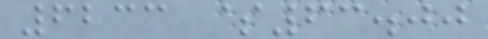6233 $63.00
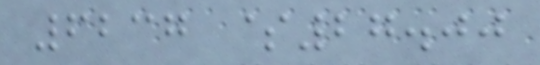6237 $27.00
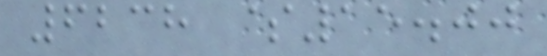6238 $15.00
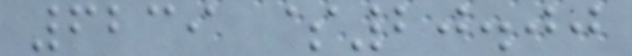6239 $20.00
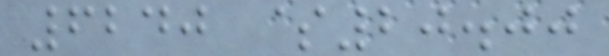6240 $20.00
